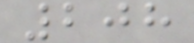208
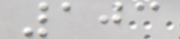103
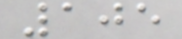105
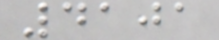4101
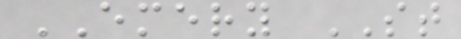EMERY ST
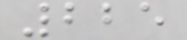225
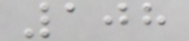108
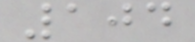104
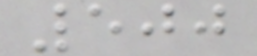500
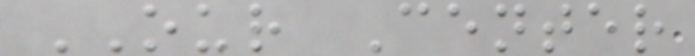OUR Center
